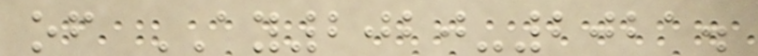of AY2020-2021.
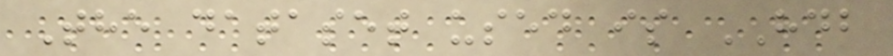The dataset used is HDB
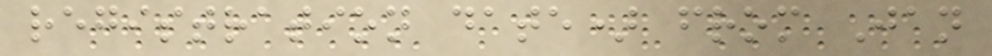registration date) from Jan
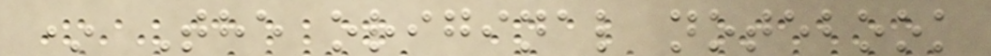* The original notebook
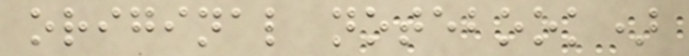original notebook)
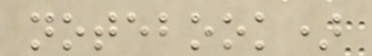notebook)
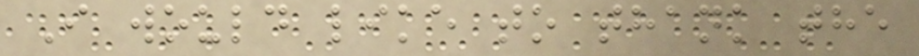I would like to thank the
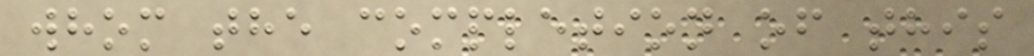whom the completion of this
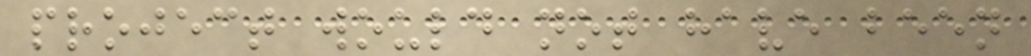project would not have been
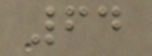64
